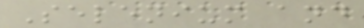Selenium and
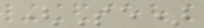(Se)
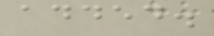added.
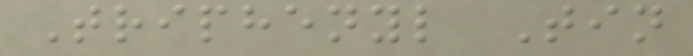Triphenyl Tin
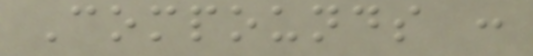Compounds :
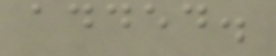added.
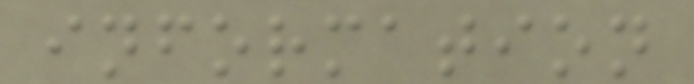information
